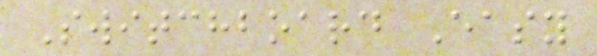Switchboard Easy
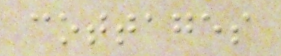cottages
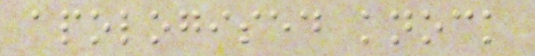apologised knock
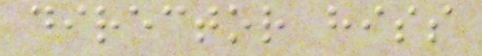director hiss
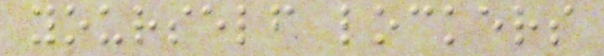yourself lockers
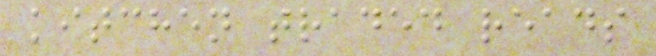kitchen traded reads
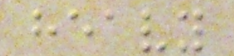heavy
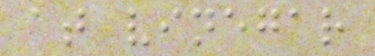at vinegar
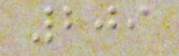209
